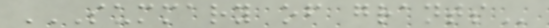SUMMARY OF GRANTS
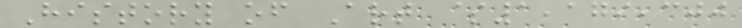History of Art $1,179,300
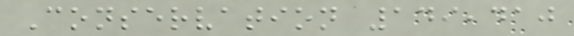Conservation 149,410
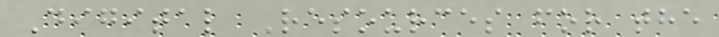Digital Resources for the
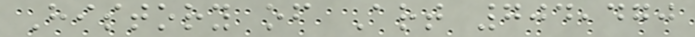History of Art 704,470
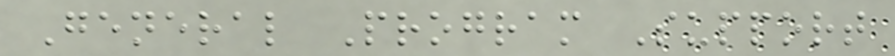General Program Support
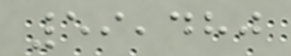59,480
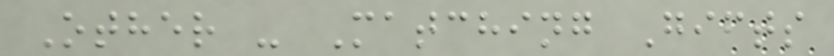Other - Matching Gifts
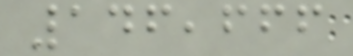146,666
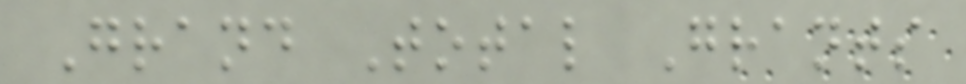Grand Total Grants
